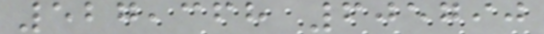527,368 605790
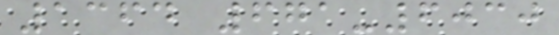1364 671-6030
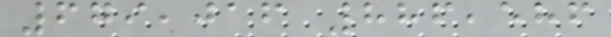679,016 886,586
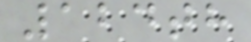124th
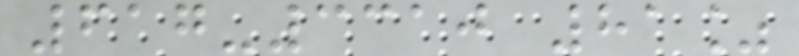617-3310 81%
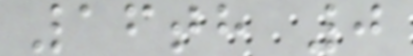16th 0
